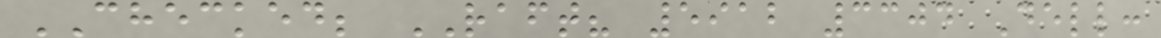CHECKED; RAFT? 5912 3304 Dell:
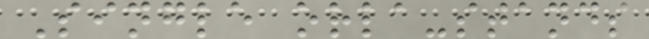Single orla-stands
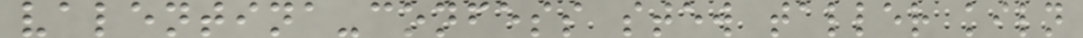valentina-confess stew taller kiln
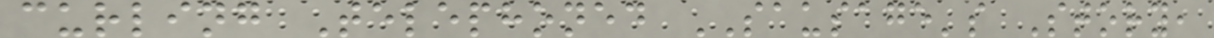curling Telephoned SAUSAGE's Story,
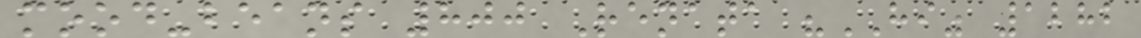mood-beans 800 Renata "HI" 1282
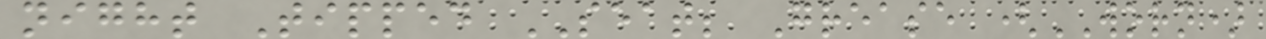night Tipped SEAT; Grease (WORN)
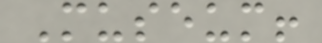Museum!
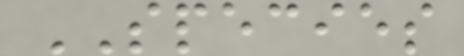SPECIES
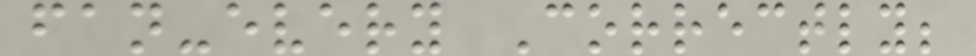fan-every Correctly;
